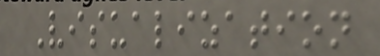Visualization
